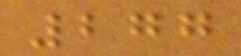277
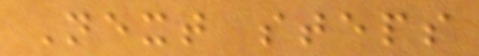Next steps
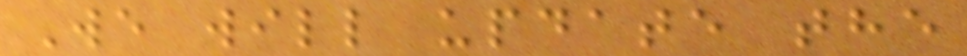We will update the
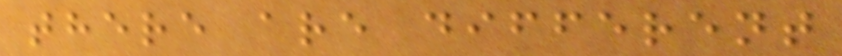there are different
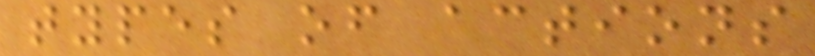types of actions
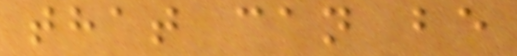that can be
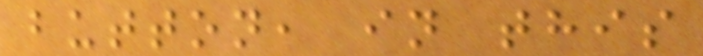button, in this
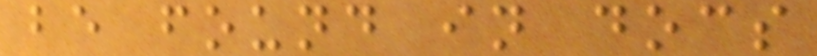be found in docs
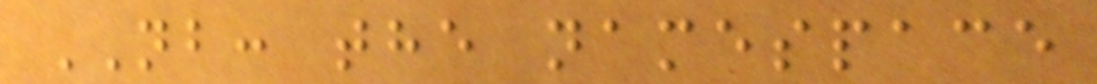NB: the namespace
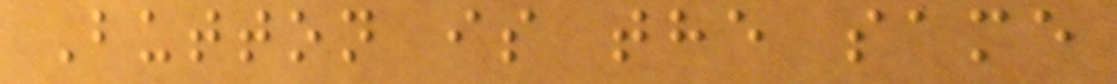Button is the same
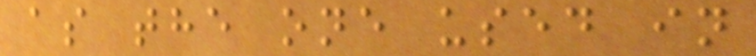as the one used in
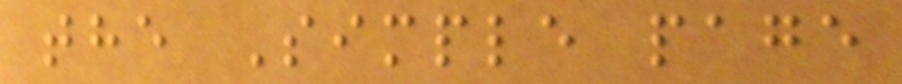the Simple page
